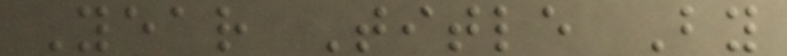Year Title By
